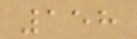158
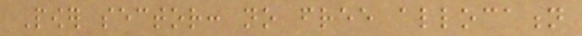Power sector: no free allocation
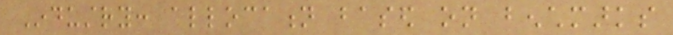Industry: allocation based on benchmarks
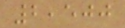2,500
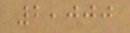2,000
